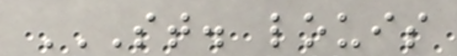ST. LOUIS
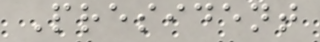President
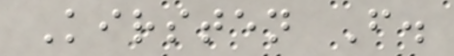Kirsten F.
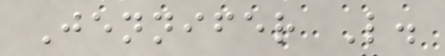Jennifer L.
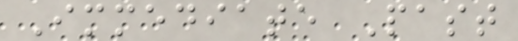Immediate Past
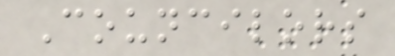Councilors
